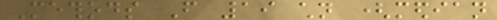Methods From 19 children (median
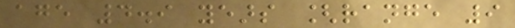age 4.9 years [range 9
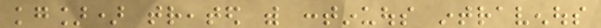kg]) treated with continuous intravenous
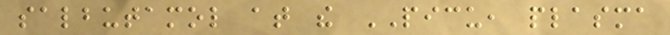salbutamol at the PICU, plasma
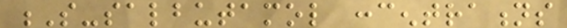S-salbutamol concentrations
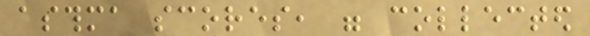asthma scores, were collected
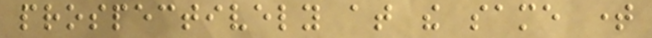prospectively at the same time
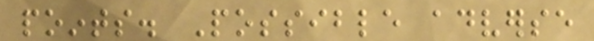points. Possible adverse
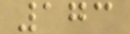173
